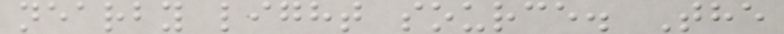nearby light source. The
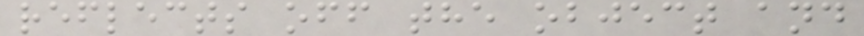reflects off the object and
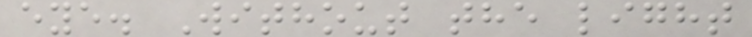eye. Without the light
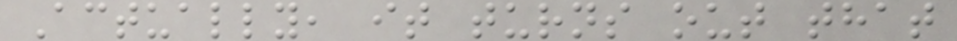Actually, it turns out that
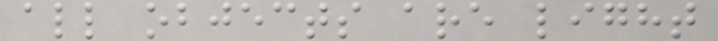all objects are light
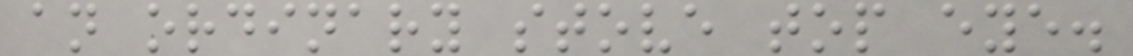an ordinary stove top eye.
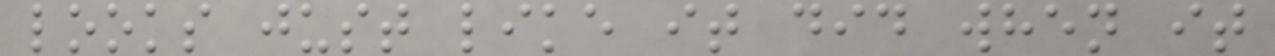looks just like it did when it
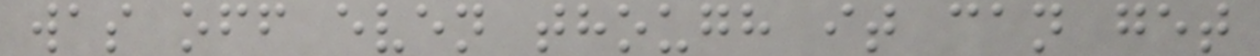was off even though it can get
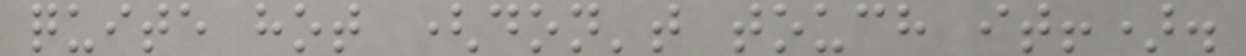quite hot (don't touch it!).
